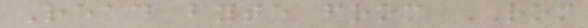Read byte from ROM
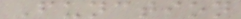Function
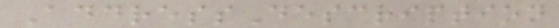AddressDescription
